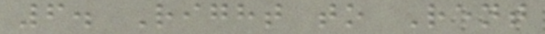6. Right to Rent
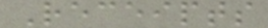Receipts
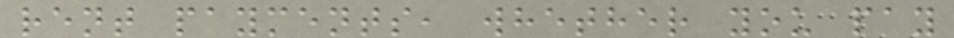rent payments, whether you pay
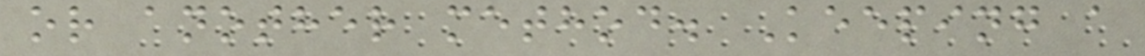or another method. Keeping a
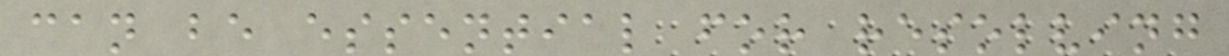can be essential for resolving
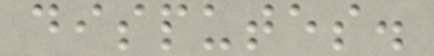disputes.
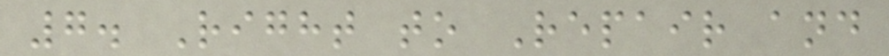7. Right to Repair and
